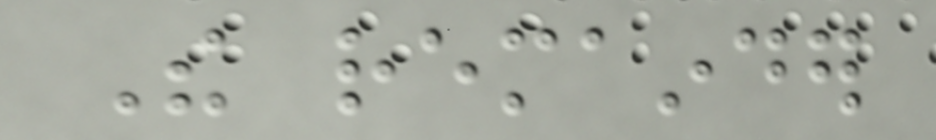The remainder
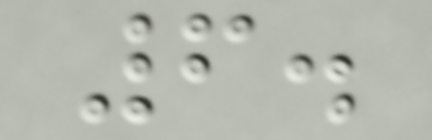6.
